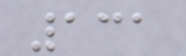131
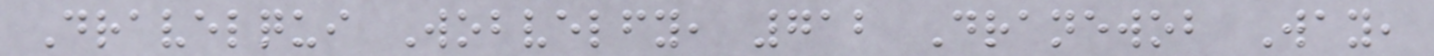Dravelqui Wobvelfy, 712 Dranewob Way,
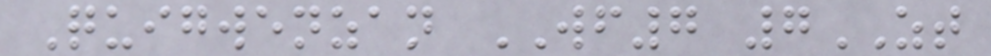Quigwenzan WF7 7ZT
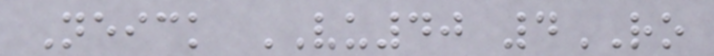Neick VU40 4RO
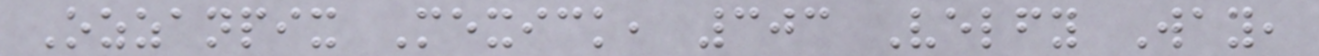Ozzanpix Mexick, 303 Velfy Way,
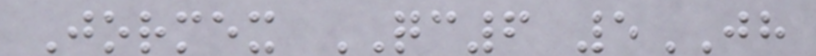Jormex QC6 5JH
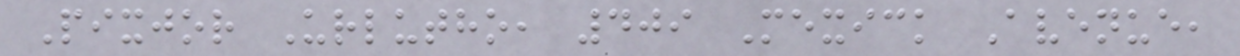Pixjor Urlutho, 409 Mexick Avenue,
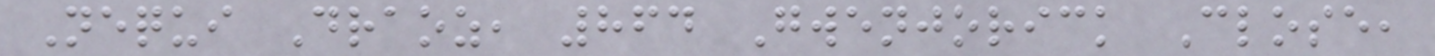Nequi Draoz, 864 Gwenjorick Close,
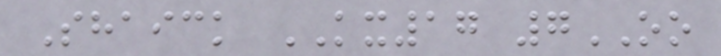Shaick KX17 7OO
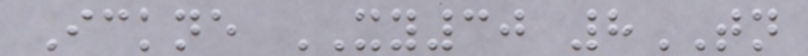Ickne XY30 8TN
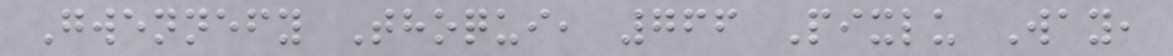Gwennefy Thoqui, 766 Pixlu Way,
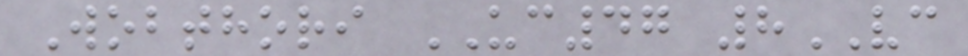Wobthori UC47 8VC
